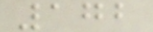172
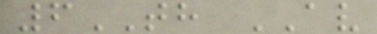6TH AV
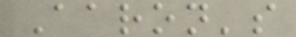Aaron's
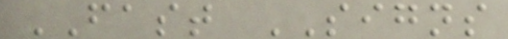FAST SIGNS
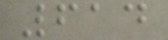614
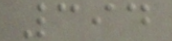394
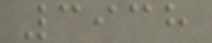3938
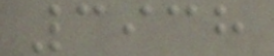3938
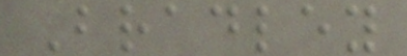Bradley
